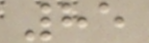85
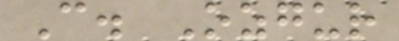C. Ozgur
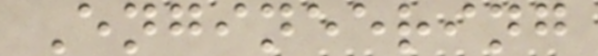Engineering
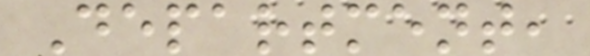Department,
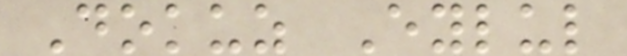Dokuz Eylul
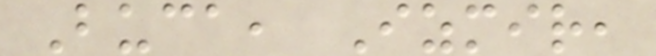Buca, Izmir,
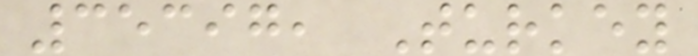35397, Turkey
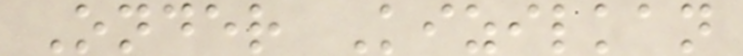Onder Kizilkan
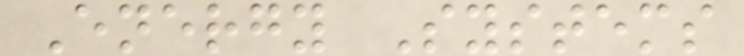Energy Systems
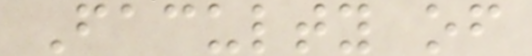Faculty of
